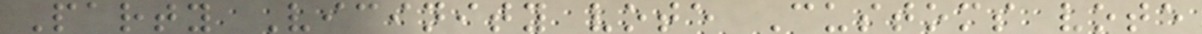Party Vicinity vote Customs vote
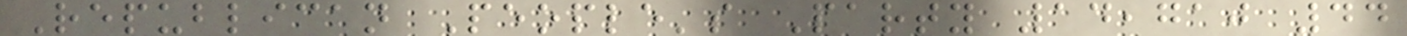Republican People's Party 14,710 44
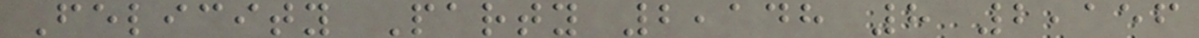Felicity Party 2,148 8 2,156
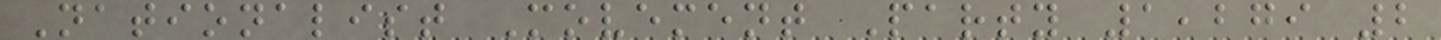Nationalist Movement Party 1,279 2
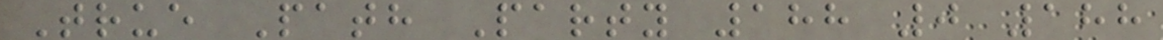True Path Party 188 0 188
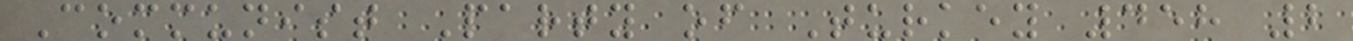Communist Party of Turkey 458 2
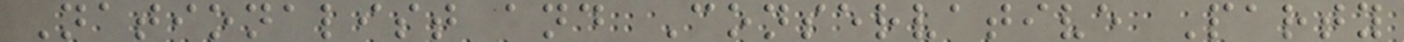Nationalist and Conservative Party
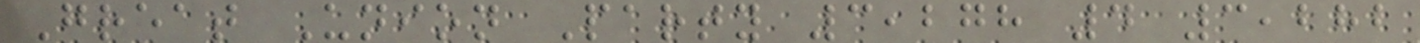Great Union Party 3,278 4 3,282
